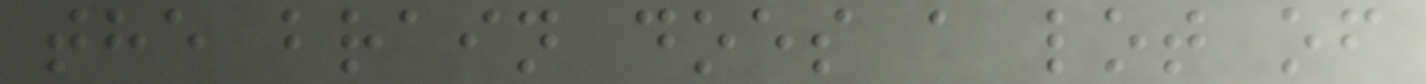the brain does a lot of
